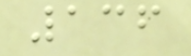136
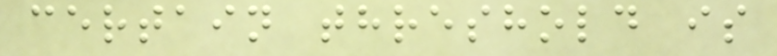certain threshold is
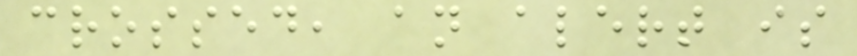crossed, an alert is
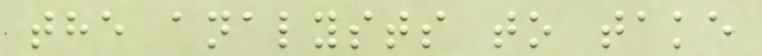the analysts to take
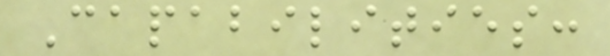Capabilities:
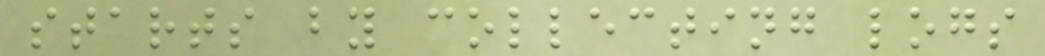starts by collecting logs
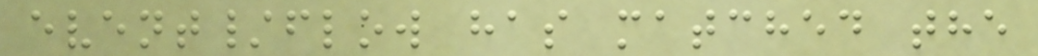event/flow has matched the
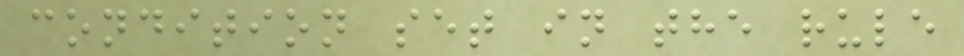condition set in the rule
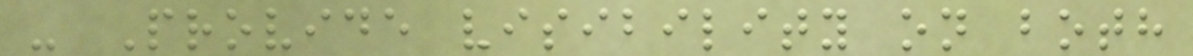- Provide visibility on both
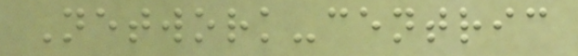Network-centric
